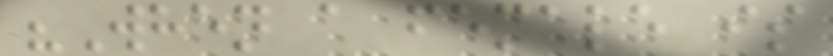"When a female is
